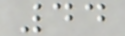44
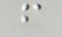f
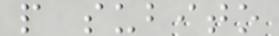p subito
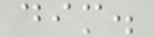dim.
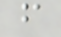f
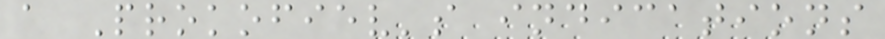a Prokofiev's indications
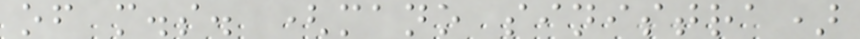of m.s. (mano sinistra)
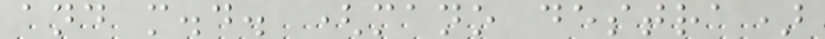and m.d. (mano destra)
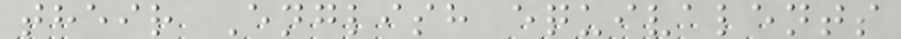their English equivalents
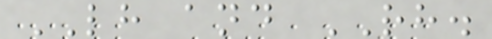LH and RH.
